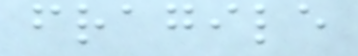fragile
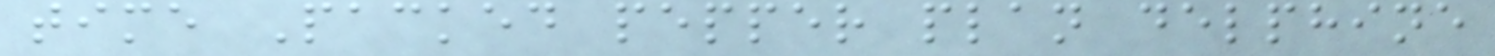time Packed pepper plan delphine
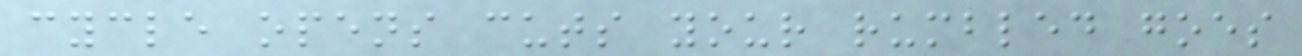cycle opens cuts your rumbled goes
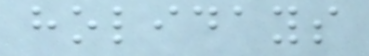holidays
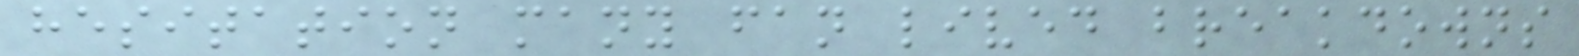hesitation many fan lived breakdowns
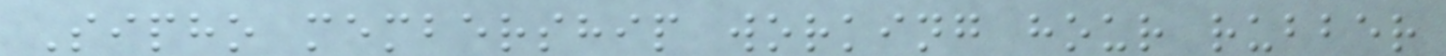Sipho membership working hour rubber
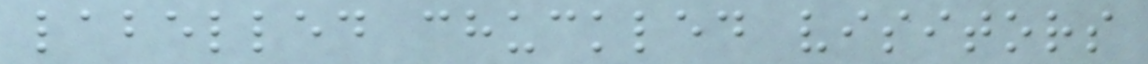labelled chuckled visitors
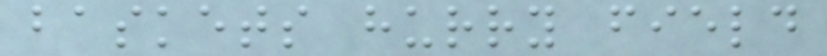baskets hurry field
